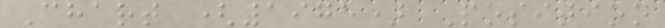Chart (1975) Position
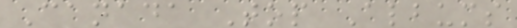Canada Top Albums
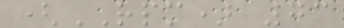(RPM) 73
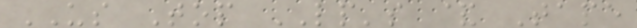US Top LP's & Tape
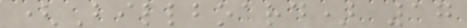(Billboard) 17
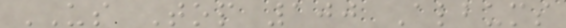US Top 100 Albums
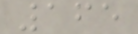165
